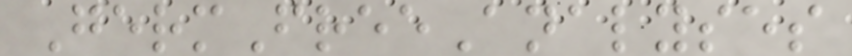GermFreeAnalyses
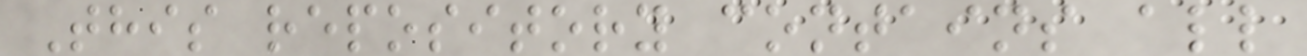This repository contains all
